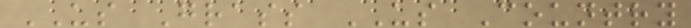US Grass US Country
